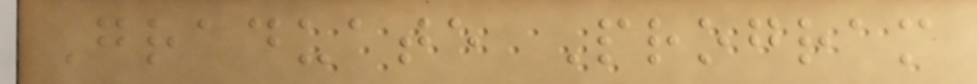Graduate Program
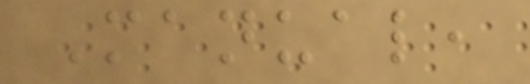Manual,
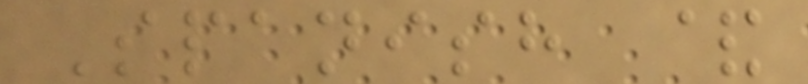Spanish &
